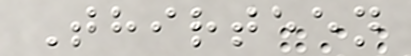Thirteen
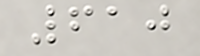610
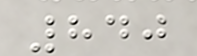840
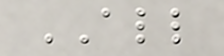ALL
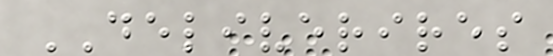DELIVERIRES
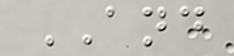AND
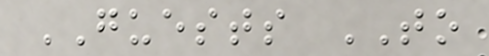GUESTS TO
